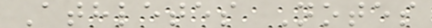Athletes Notes
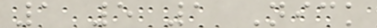1 5 1 Nick
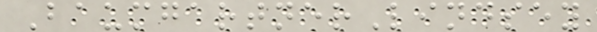BaumgartnerLindsey
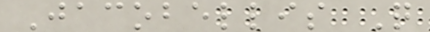Jacobellis Q
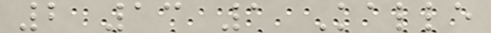2 13 1 Kalle
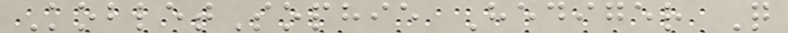KobletSophie Hediger Q
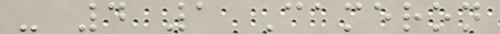- 4 1 Cameron
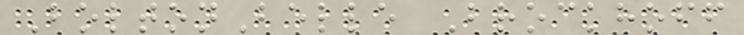BoltonBelle Brockhoff
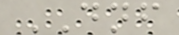DNF
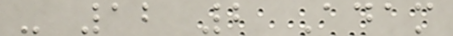- 12 2 Adam
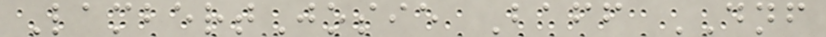LambertJosie Baff DNF
